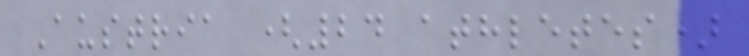Austria (24 athletes)
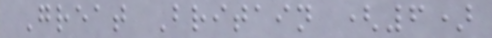Great Britain (6)
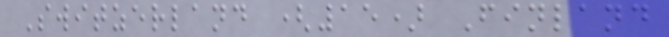Switzerland (15) Finland
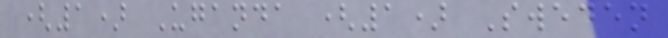(1) Uganda (1) Sweden
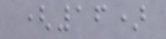(16)
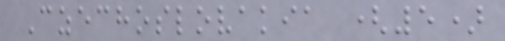Czechoslovakia (5)
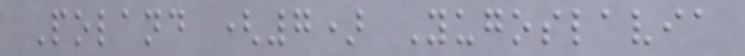Poland (7) Yugoslavia
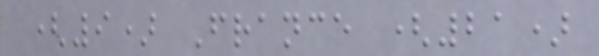(9) France (21)
